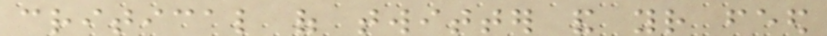critical of twitter and your feed
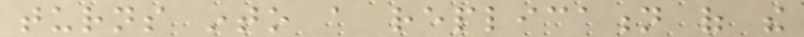turns into a replication of the
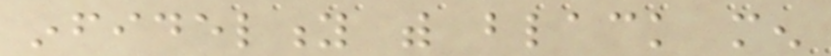infidelity with black men
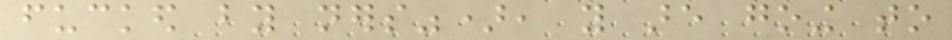fucked by ners"), you are going to
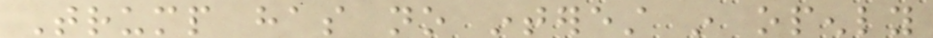Trump has no interest in openly
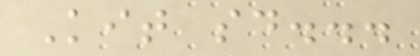Kit said...
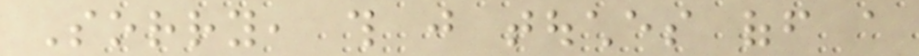Sorry, this just touches off a
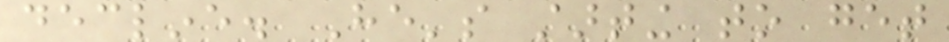decline. He's starting to get
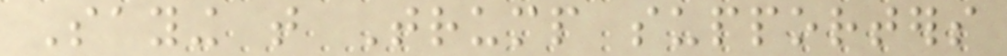Saying that Trump supporters
